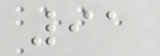91
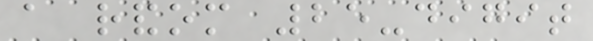a random 25-digit
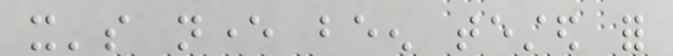it's never been tested for
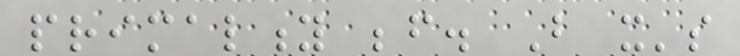primality before. But it's
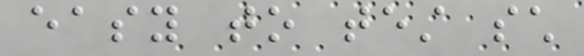easy to test such
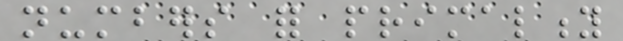numbers for primality
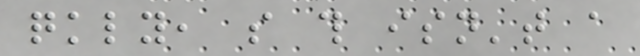quickly, so this isn't a
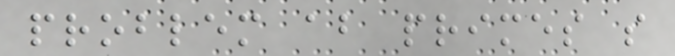problem about primes so
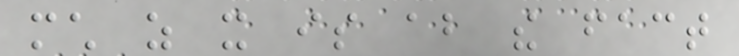much as it is about the fact
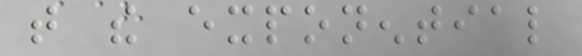that the exponential
